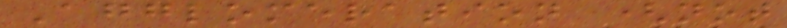Agglomeration (not
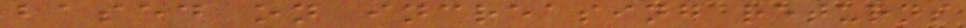based on increasing returns
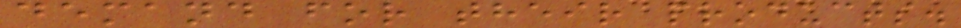demand for their products.
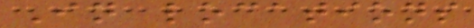In locations
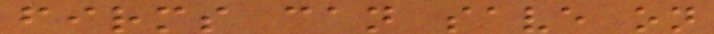firms can save on
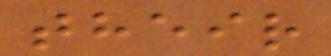their
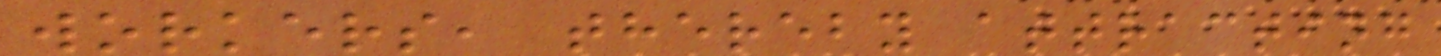workers, thereby attracting
